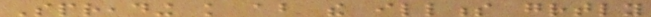Spreading knowledge about the illness greatly
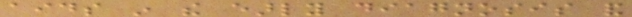aids in the early diagnosis and
